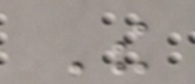The
